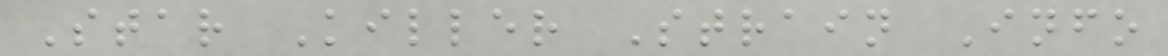Star Killer Strain Info
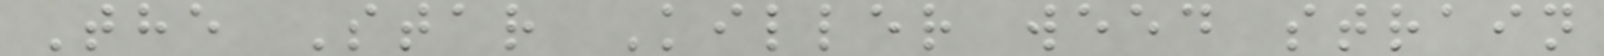The Star Killer weed strain
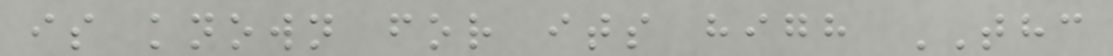is known for its high THC
